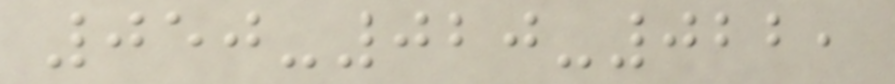050-020-022,
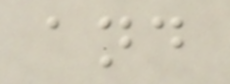and
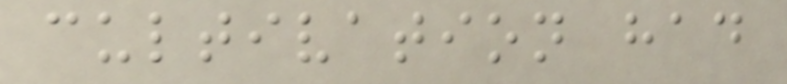cultivation had
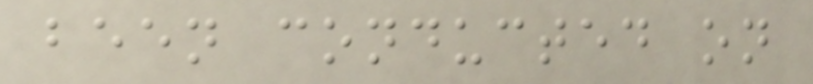been conducted on
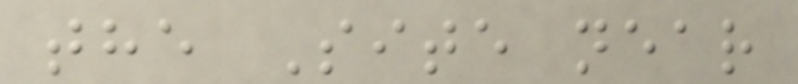the Site near
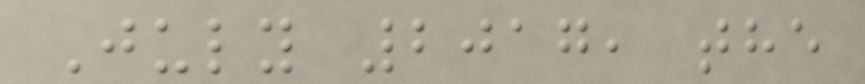July 2017, the
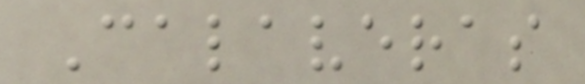Calaveras
